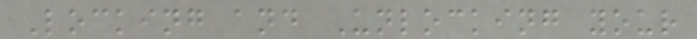Locking and Unlocking your
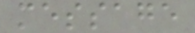message
